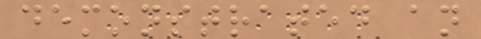demonstrated an
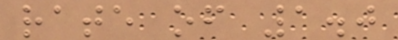rate of 1.0
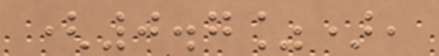(0.7%),
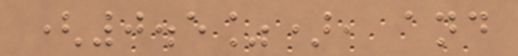(0.5%), and
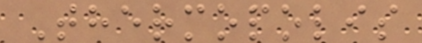Thermopolis
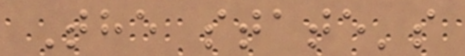The state's
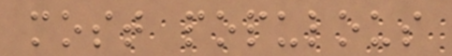most populous
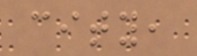city,
